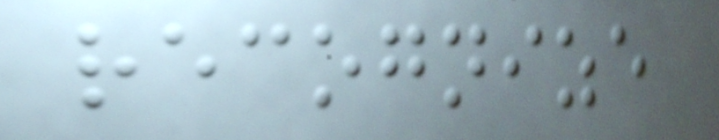recognize
